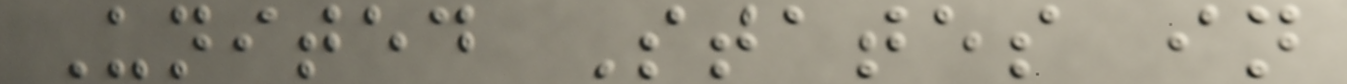United States in
